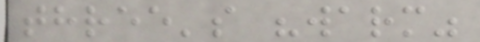three's "warm"
